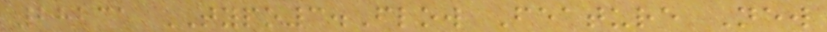28231 TYPO3.Flow Feature New
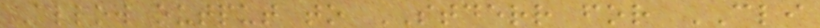Allow output to STDERR for CLI
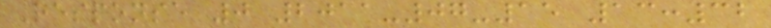Response 0 2011-07-15 13:32
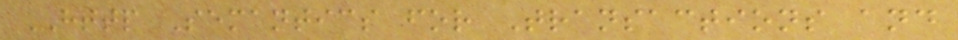HTTP Semantics for Transactions and
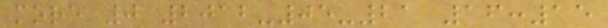more 0 2012-05-21 16:15
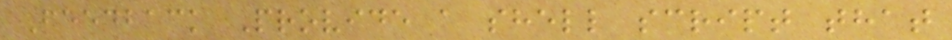Feedback Provide a shell script that
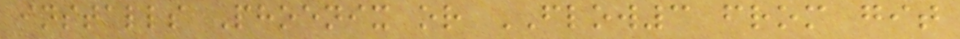installs Phoenix or FLOW3 from git
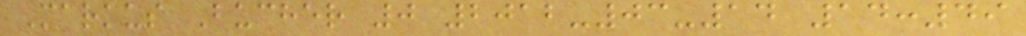Markus Bucher 0 2012-03-14 14:49
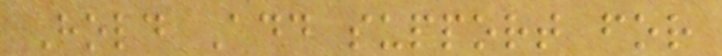Hold Add support for
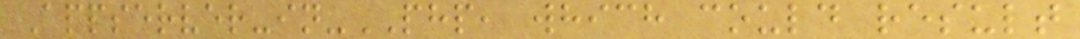Appserver-in-PHP, which could result
